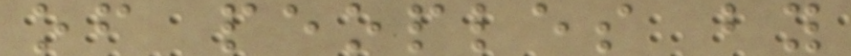of peoples by
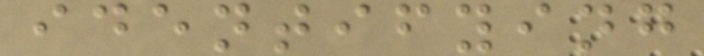identifying
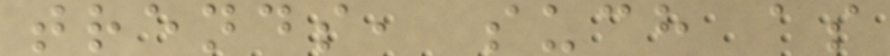trends, such as
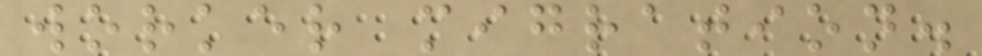worker migration.
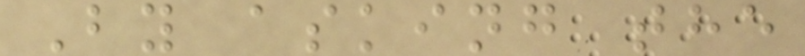By asking the
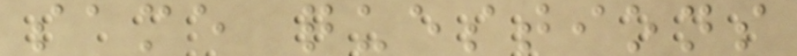same questions
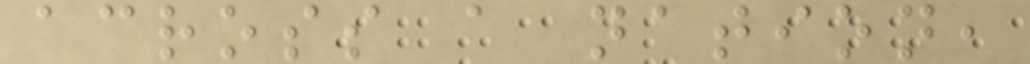across a nation,
